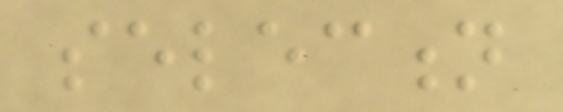selection
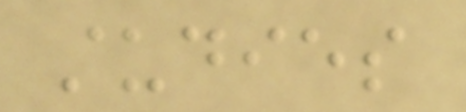studies
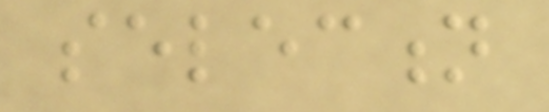selection
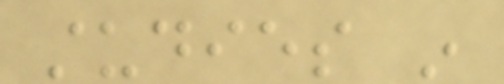studies in
